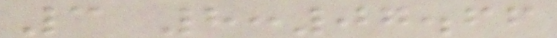3 8:07.66
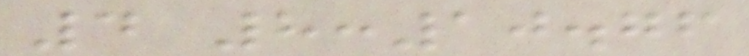4 8:10.76
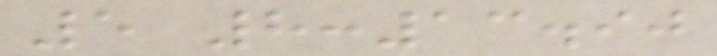5 8:13.90
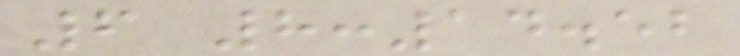6 8:14.52
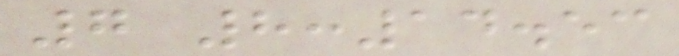7 8:14.53
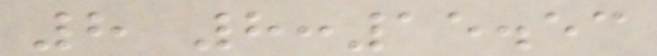8 8:15.53
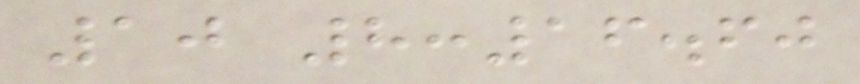10 8:16.60
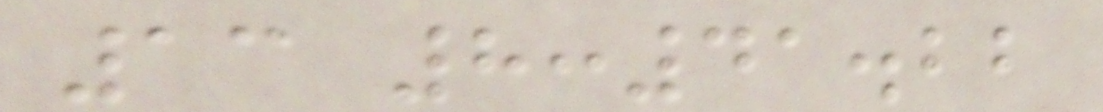13 8:41.22
